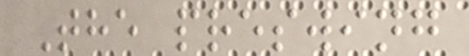The preswing
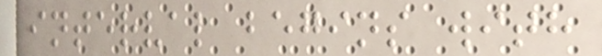interval begins with
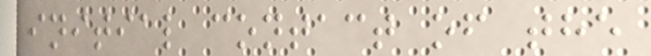initial contact of the
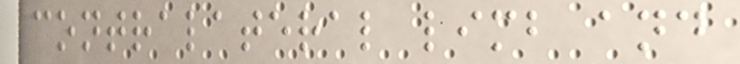contralateral limb and
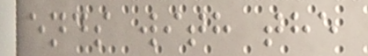ends with the
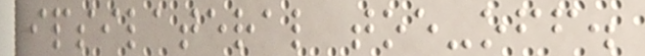ipsilateral toe-off.
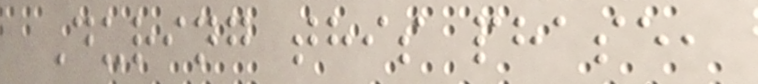During this phase,
